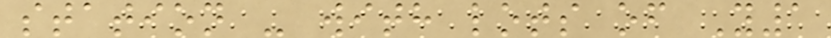station - with lots of Y1
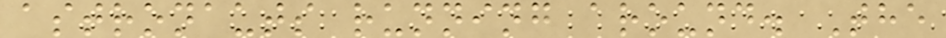astronauts running around. The
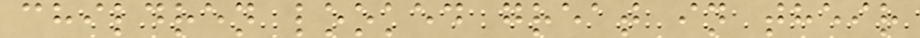children looked great in their
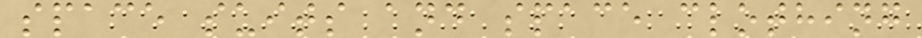space suits and space clothing
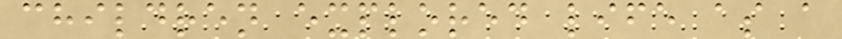children explored life as a
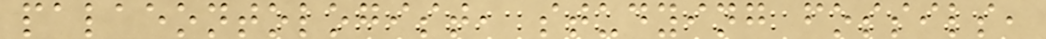palaeontologist, studying fossils,
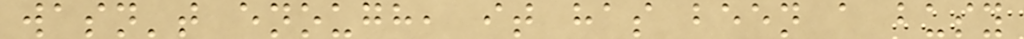wasn't enough, it has been a busy
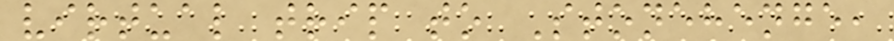virtual trip to Stonehenge,
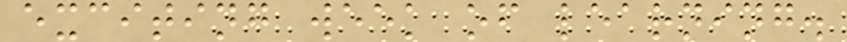exciting week of learning.
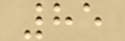85
